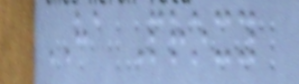HA Proxy
